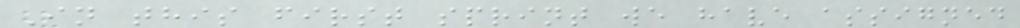In this first sprint we have assigned
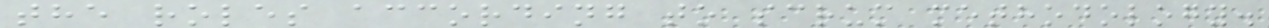the roles according to scrum methodology.
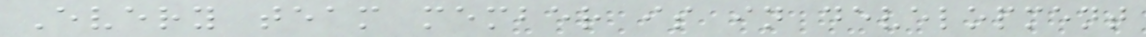Every team member is in development
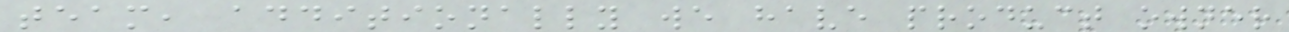team, additionally we have product owner
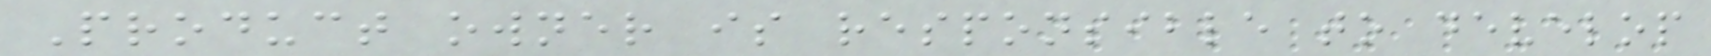Product owner is responsible to develop
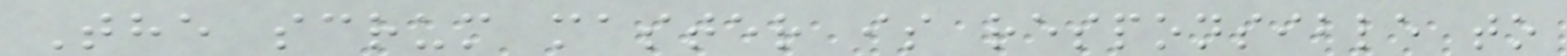The scrum master is responsible to
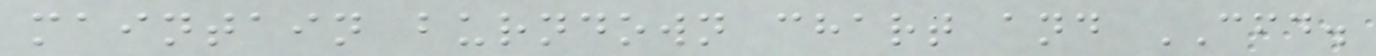maintain burndown chart and CFD.
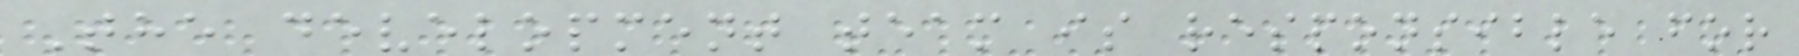The development team is responsible for
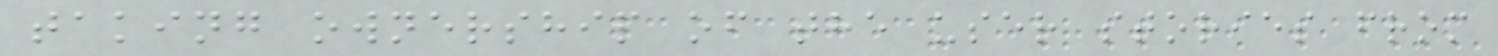taking ownership of the user stories from
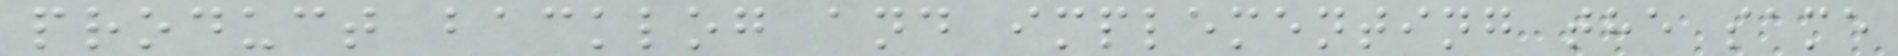product backlog and implementing the same
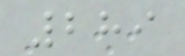289
